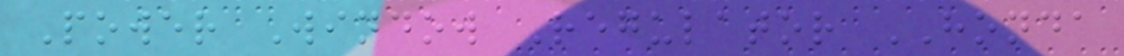Power Window Regulator HONDA
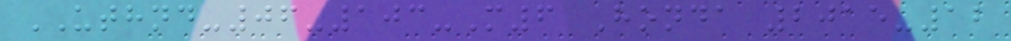UTHND-06-103-M6 Honda 2015-12
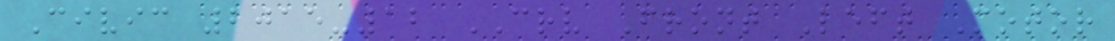Civic 2015-12 CRV Front Left Motor
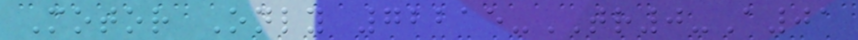Motor Only 72215-TR0-A01
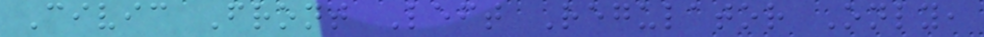Civic Front Left Regulator Only,
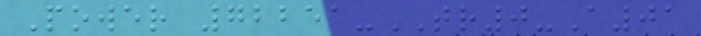Power 72251-TR0-A01
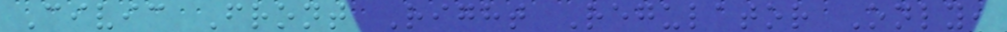Civic Front Right Regulator Only,
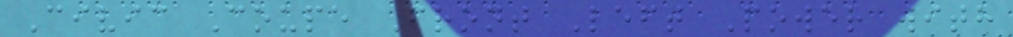Civic Coupe Front Left Power with
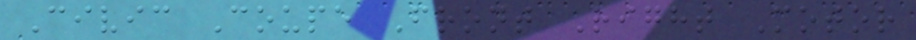Civic Coupe Front Right Motor
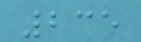235
